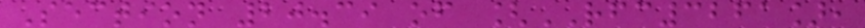Section 20.39 of [RFC3261],
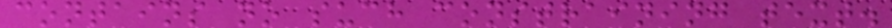contains no such constraining text.
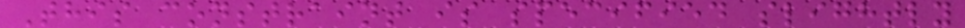This constraint is specified slightly
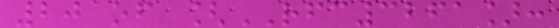20 of [RFC3261]:
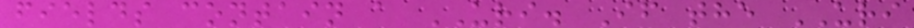fields contain a URI. If the URI
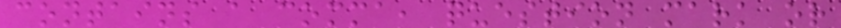contains a comma, question mark or
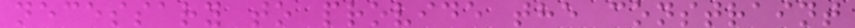necessary to provide the constraint
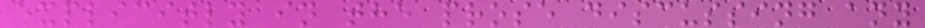explicitly in the prose discussing any
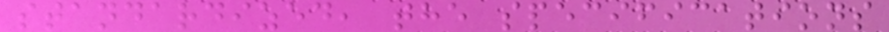standardized, the specifications
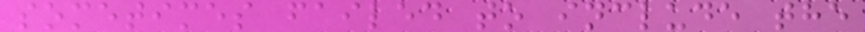sometimes failed to include the
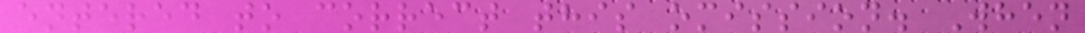entered to correct this omission. When
